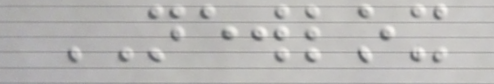NEWLOX
